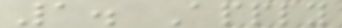1. Apply
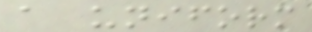a uniform
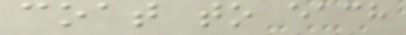coat to each
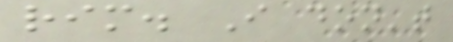rim. I don't
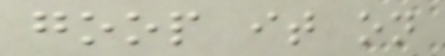goop it on
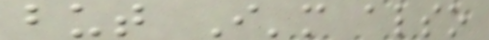but I'm also
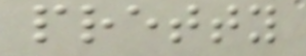pretty
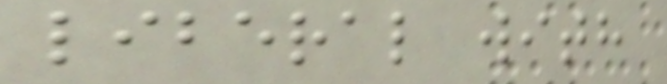liberal with
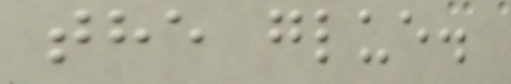the glue.
